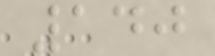140
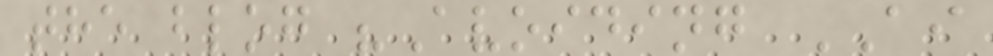the blog "Avoiding AI
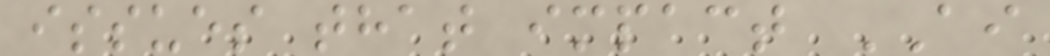issues that impact AI
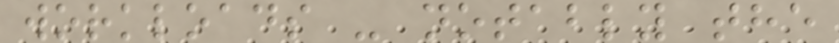workloads - notably the
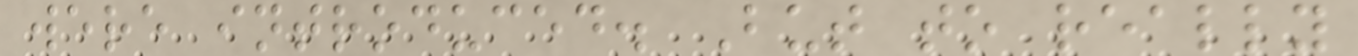were introduced. But to really
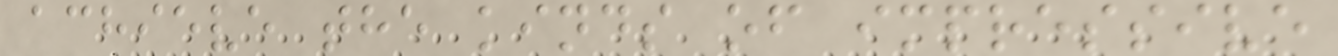achieve the kinds of impressive
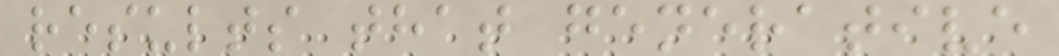results that generative
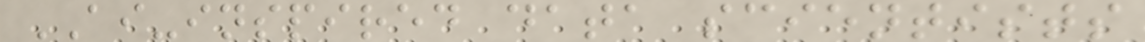AI-inspired data scientists
